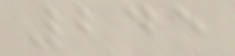245
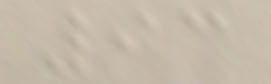93
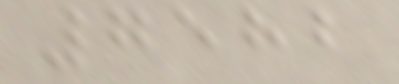7582
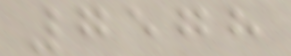7578
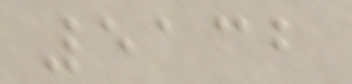5132
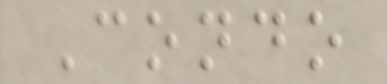Condo
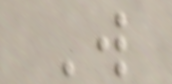W
